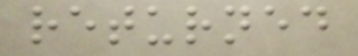returned
